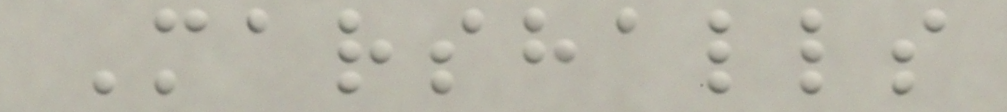Marshalls
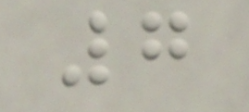7
